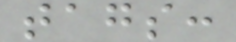tags:
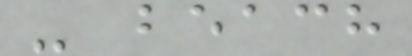- beach
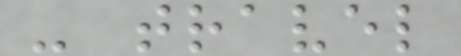- travel
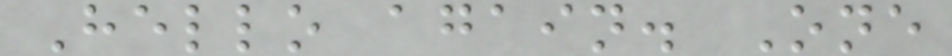Hello again. One
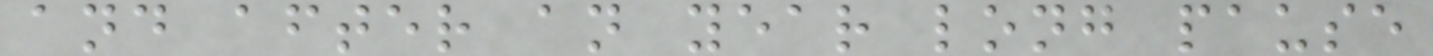and after an year long pause
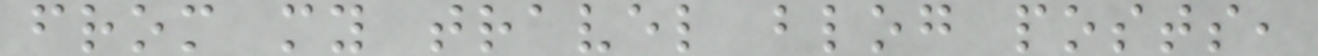from my travel blog posts,
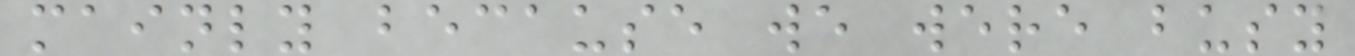mainly because we were busy
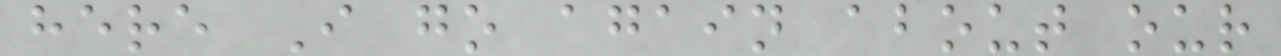here I go again about our
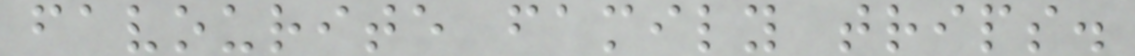favourite family trips.
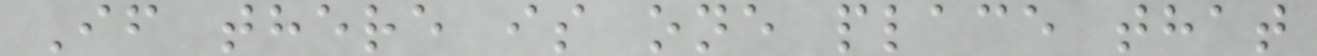If there is one place that
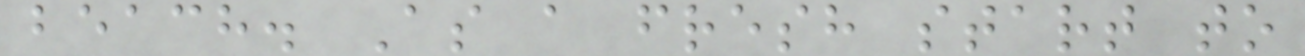beach. As a fresh start to
